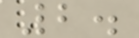2.
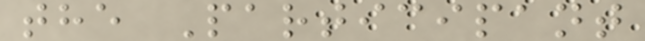the Participant
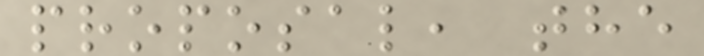proposal, the
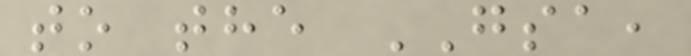to the GSA,
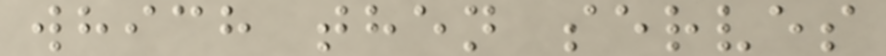which then serves
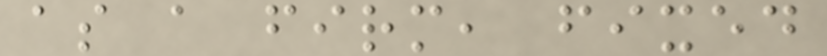as a firm, fixed
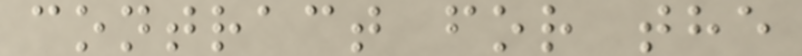contract for the
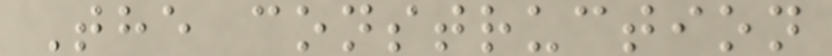The construction
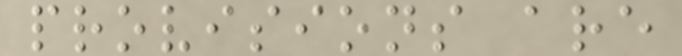provisions are
